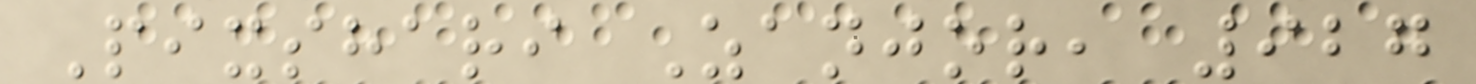Pixshari Zanjor, 927
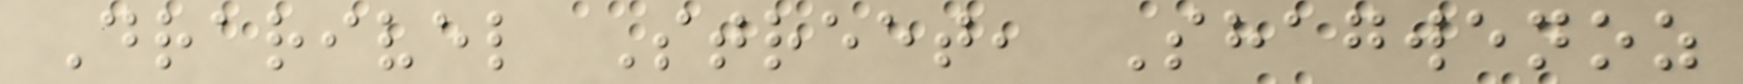Drarivel Street, Shagwenoz
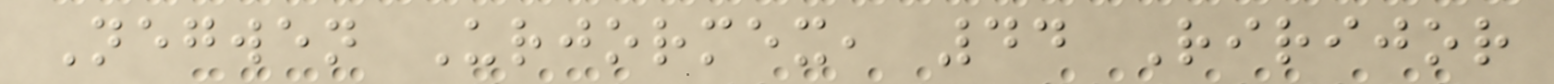Negwen Urjormex, 44 Ririjor
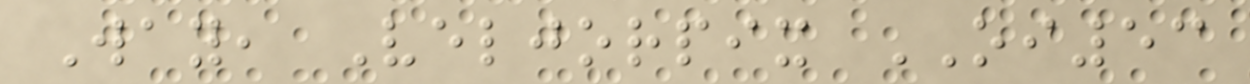Way, Veljorpix OI53
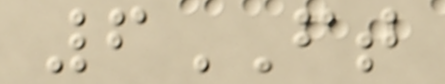6FT
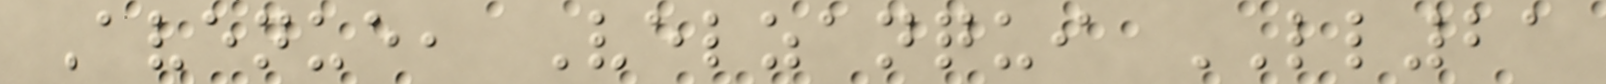Avenue, Velzanqui LL21
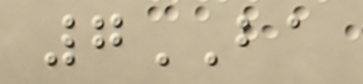7BA
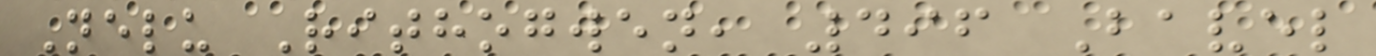Nelu Rithogwen, 496 Bavel
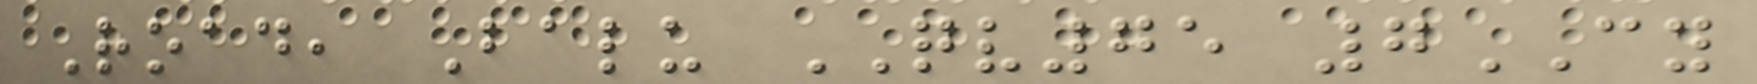Road, Balu QV75 7CY
